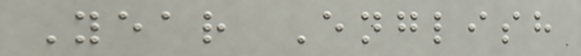Year English
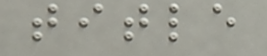title
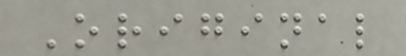Original
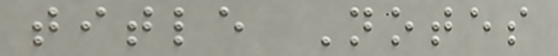title Notes
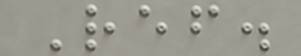Ref.
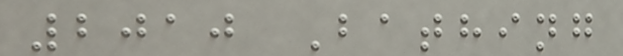2010 Bathing
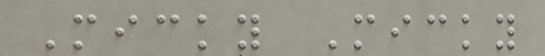Micky Micky
